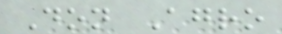Don Agro
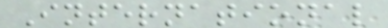International
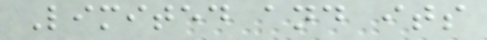Limited and its
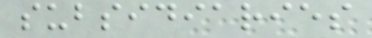subsidiaries
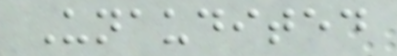Unaudited
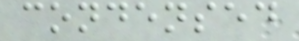condensed
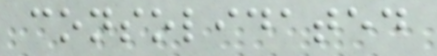consolidated
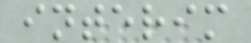interim
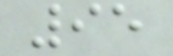95
